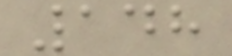148
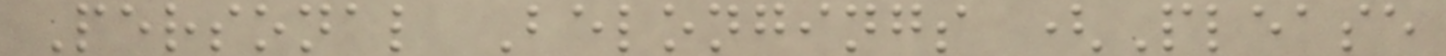Personal Belongings (Please
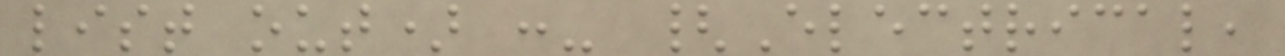list out) :- {Electrical,
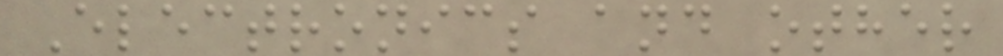Electronics and other
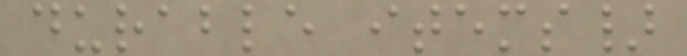durable items}
